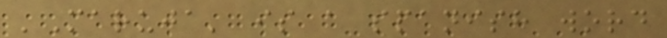'Maruja' is a spanish word
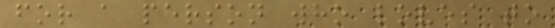for a person who loves to
